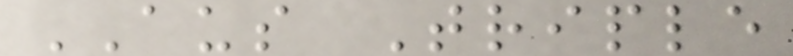AUS Triple
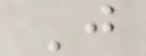J
